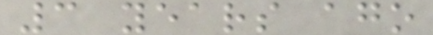3 years ago
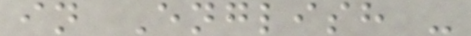in English -
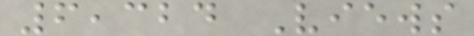6,324 Views
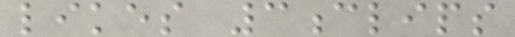likes 3clips
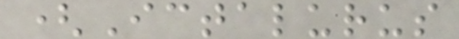(Ictalurus
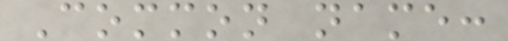Common name:
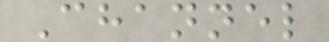Channel
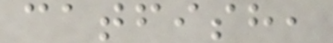catfish,
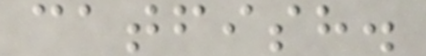catfish.
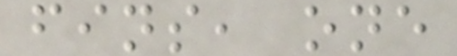fins, one
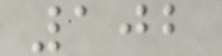102
